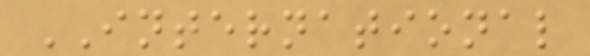INTERNATIONAL
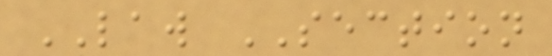LAW SECTION
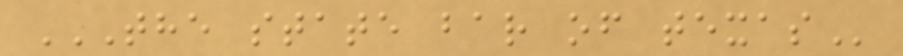THE STATE BAR OF TEXAS
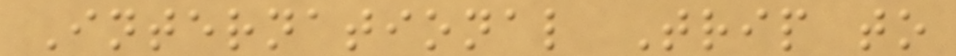International Trip to
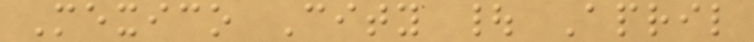Mexico City | April
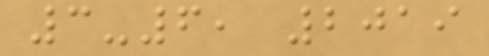3-6, 2019
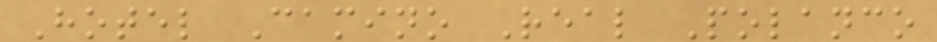Hotel Camino Real Polanco
